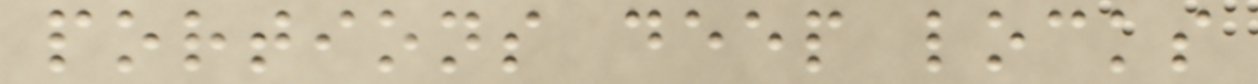portions deep locks
